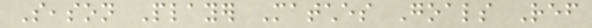Season Player Matches Goals Ref
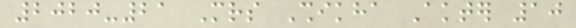2020-21 Mrs Shikha Akter 10
